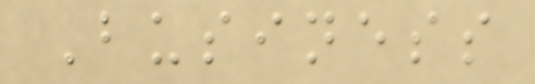Business
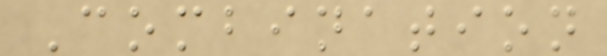Combination
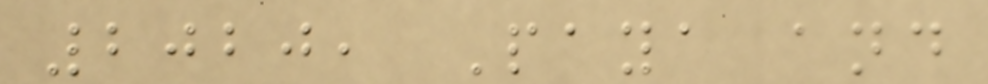2020, Paya and
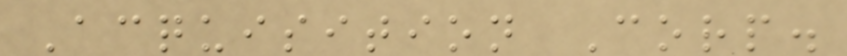Acquisition Corp.
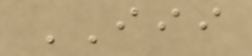III
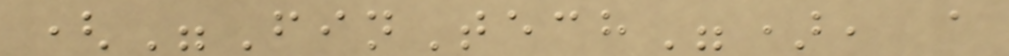("FinTech"), a
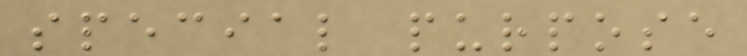special purpose
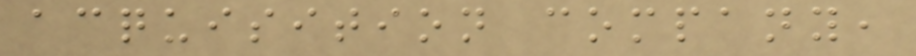acquisition company,
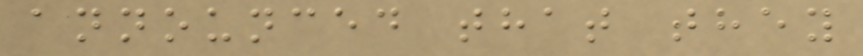announced that they
